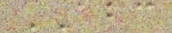ABC
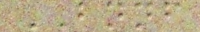BNNF
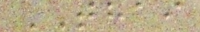THAI
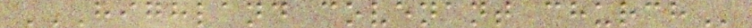HIGHLAND COVENANT CHURCH
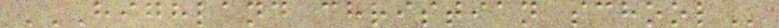HIGHLAND CHRISTIAN SCHOOL
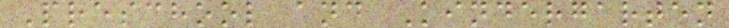Preschool and Kindergarten
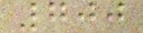700
